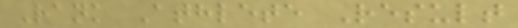Rank Athlete Result
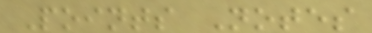Points Notes
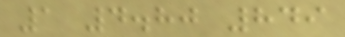1 4.80 849
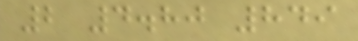2 4.80 849
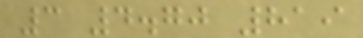3 4.70 819
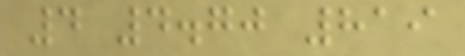4 4.70 819
